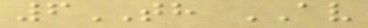6TH AV
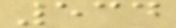534
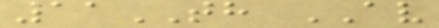11TH AV
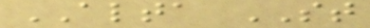ALTA ST
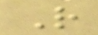R
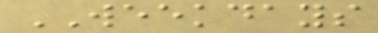WEEKDAYS
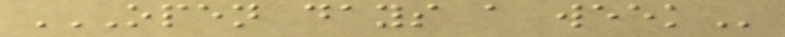OPEN DAYS A WEEK
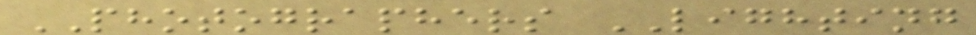PHOTOGRAPHERS LIGHTING
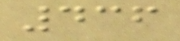436
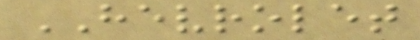HEVROLET
